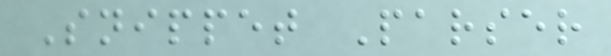Snippet Parser
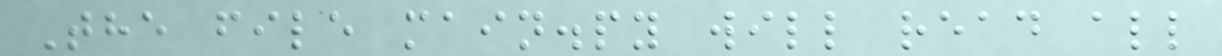The file main.py will read all
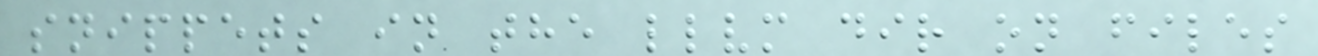snippets in the llvm dir on files
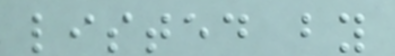listed by
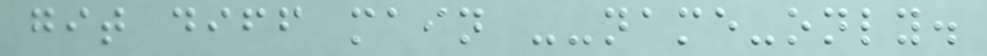git diff main --name-only.
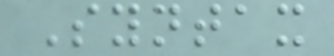Syntax
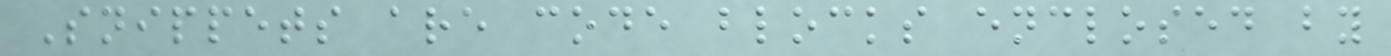Snippets are code blocks enclosed by
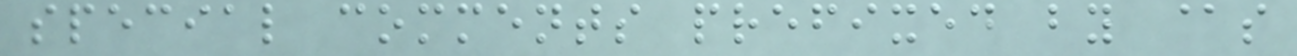special comments prefixed by @s
